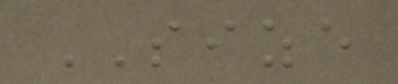SIZE
